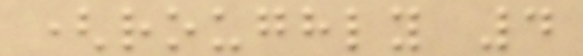(roughly 4
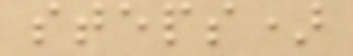steps)
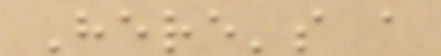Here's a
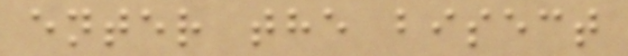enter the bisect
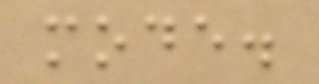mode.
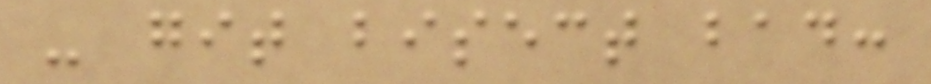- git bisect bad:
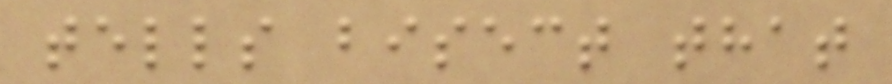tells bisect that
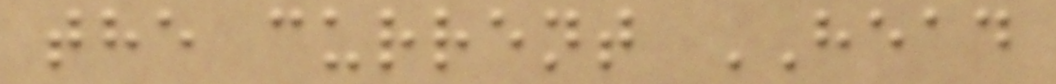the current HEAD
